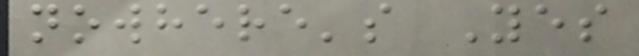nowhere's Yes
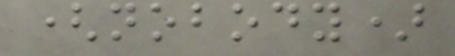(nobody)
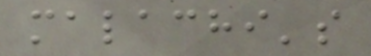malachi's
